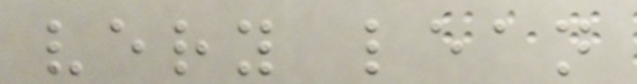very lean
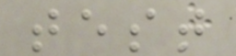test
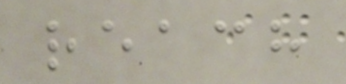reach
